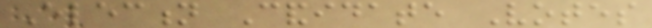Election Candidate Votes
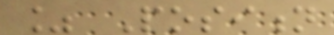% Position
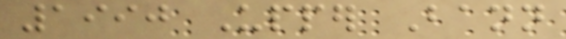1990 Upper Bann
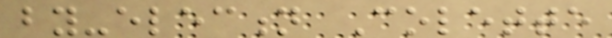by-election Colette
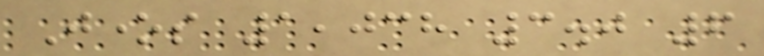Jones 1,038 3.0 6
